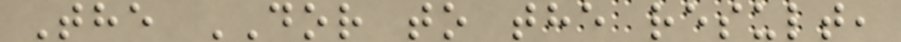The DOR to the result,
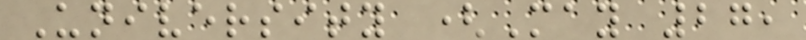University (May 27,
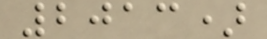2013)
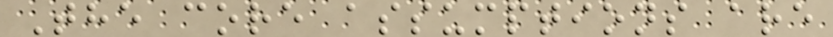The core assumptions are
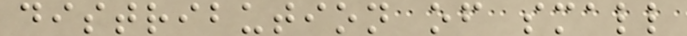distribution of small
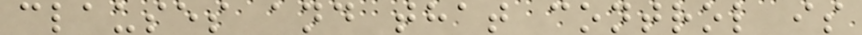clauses and that control is
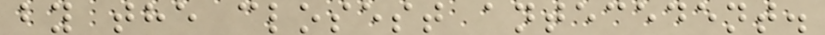by the closest antecedent.
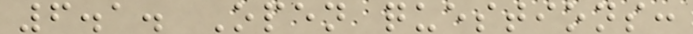6.1. Open questions:
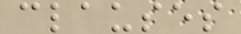clauses
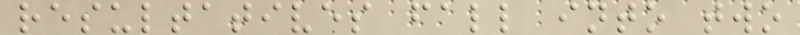resultatives fall into two
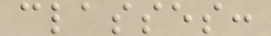classes:
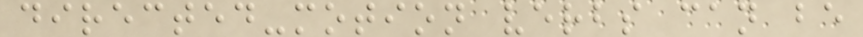directed-motion verbs can be
